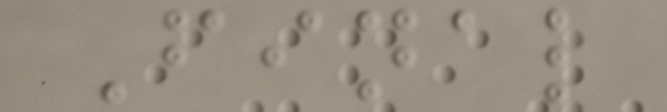Final
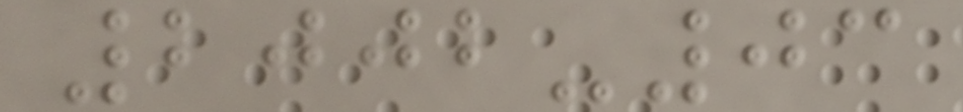2002-03
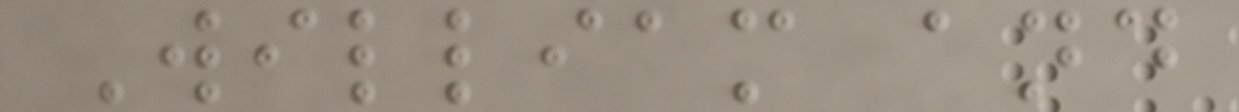William and
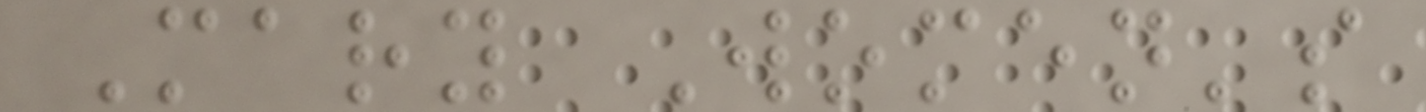Mary Women's
